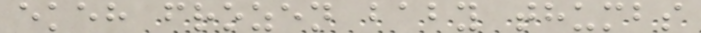ekeh frozen baby thumbs
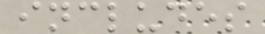includes
